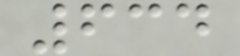634
